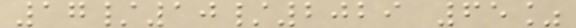17/10/2029 65%
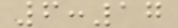6:17
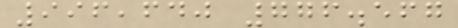996,640 776.567
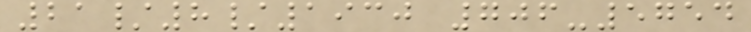21/8/1930 706-5754
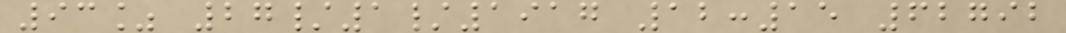93% 27/1/1917 12:15 62792
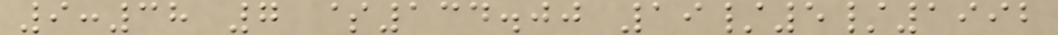9:38 7 $134.00 19/5/1992
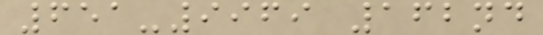651-9969 162nd
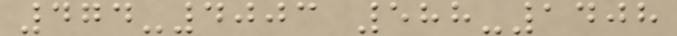474-4003 588-1408
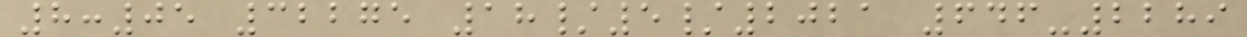8:05 32275 18/5/2021 646-2289
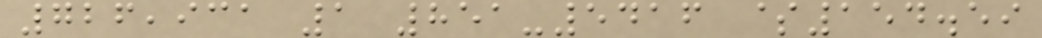726,931 1 851-5416 $154.59
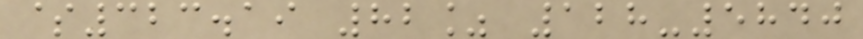$323.19 82% 128-5840
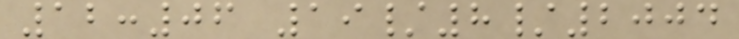12:06 19/8/2004
